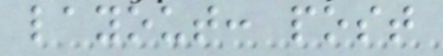layout: post
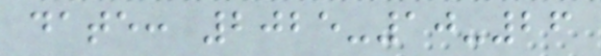date: 2025-10-26
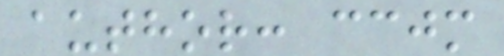author: ccjm
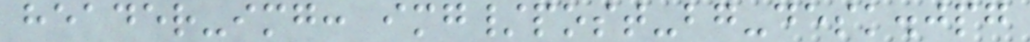header-img: img/post-bg-desk.jpg
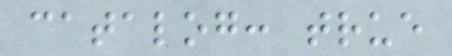catalog: true
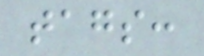tags:
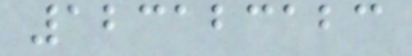123123123
